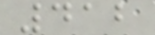412
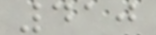410
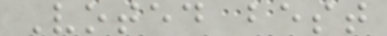Voted best
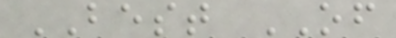BEST OF
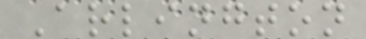Arlington
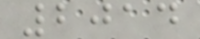2014
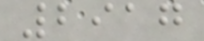2917
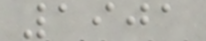1901
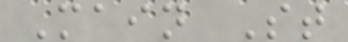Main St
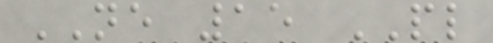NE 15 PL
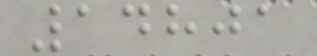14801
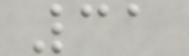31
